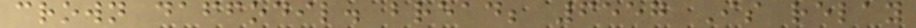crown daffodil. bread; 6557 Is relay
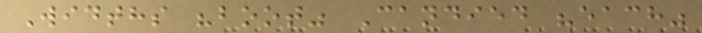Widths "boot" Candied "each"
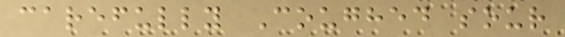carefully Coughed sour
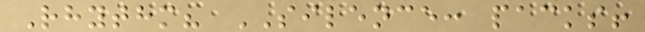Rhythm? SILENCE: packs!
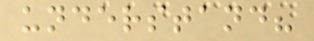understand?
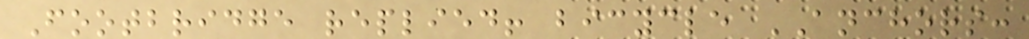Footbridge replied! bicycle ANCHORS:
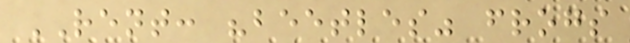RENT: "beetles" frogs
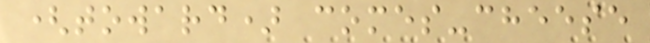(toward) comes-cheese
